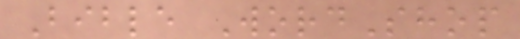Bible WordShop
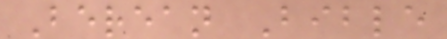Berean Bible
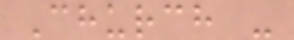Church -
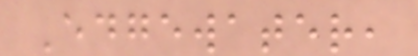Edgewater,
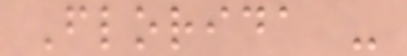Florida -
